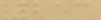253
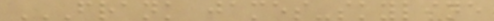FRANK JAMES-SKYLINE
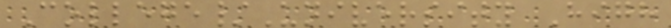College/University High
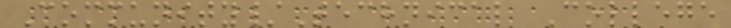Community/Technical College
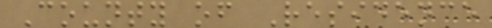County of Residence
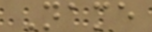Name
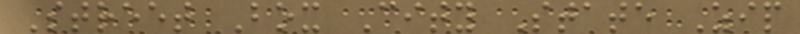Street Box City State Zip
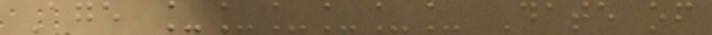Age ______ Date of
